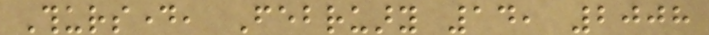Thursday, February 14, 2008
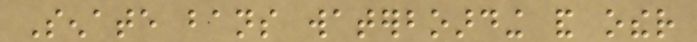Senate bans waterboarding and other
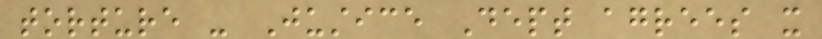torture - Justice Dept agrees it
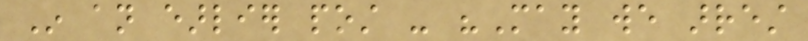In an earlier post - "May we arrest
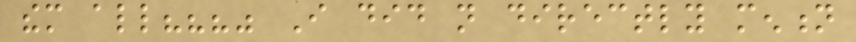them all???" I did not directly mention
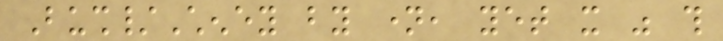Bush/Cheney by name, yet it was this
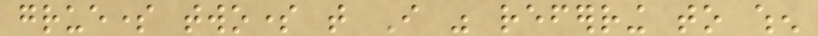gruesome twosome that I was referring to when
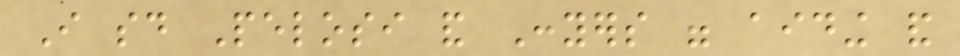I said Pelosi and Conyers were aiding and
